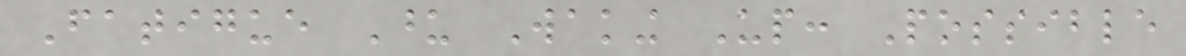Fatigue Upon Waking Up: Possible
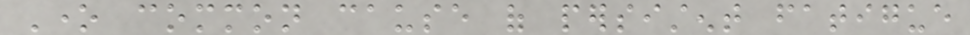One common cause of persistent fatigue
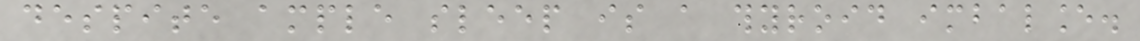despite ample sleep is a thyroid imbalance.
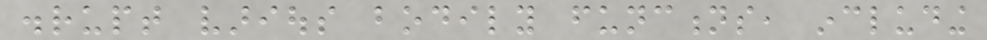disrupt various bodily functions, including
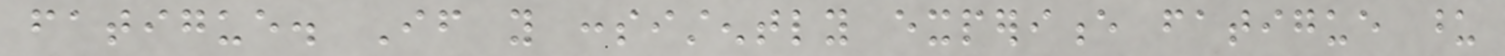fatigue. If you consistently experience fatigue upon
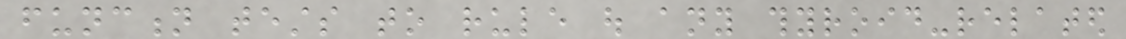function tests to rule out any thyroid-related
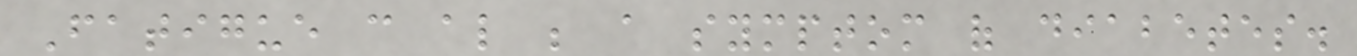Fatigue can also be a symptom of diabetes.
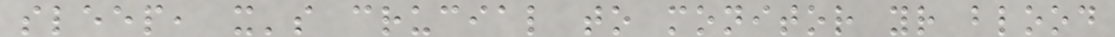sleep, it's crucial to monitor your blood
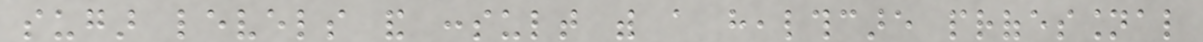sugar levels and consult with a healthcare professional
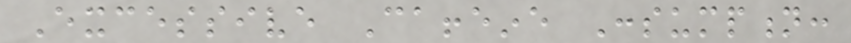Excessive Caffeine Consumption:
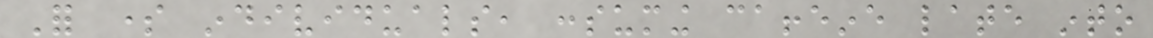For some individuals, consuming caffeine late into
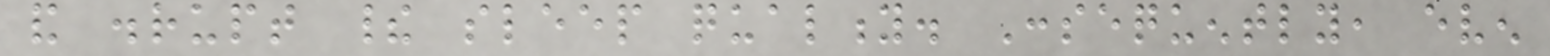and disrupt their sleep quality. Consequently, even
